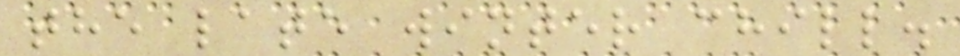the late winter chill.
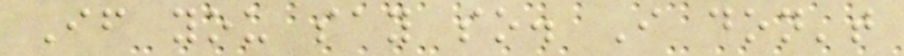If you say so. I don't
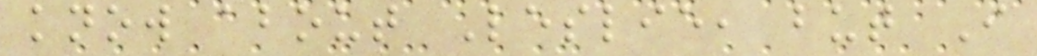know about Leslie, but I
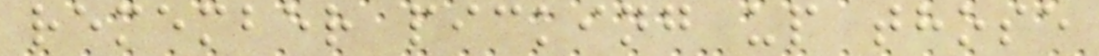remember picking up those
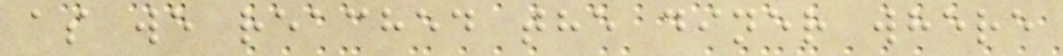as we reached the diner where
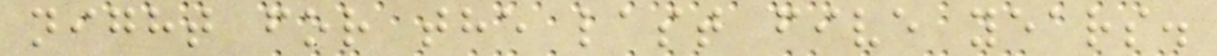night for the last five years.
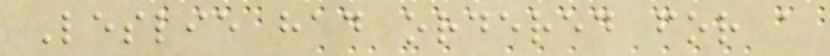Leslie had ordered for a
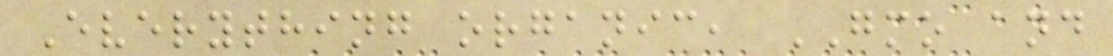Everything organic, GMO and
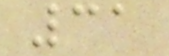31
